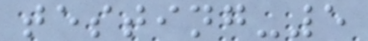testing-5
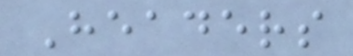Headers
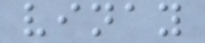vinay
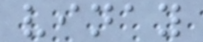vinay
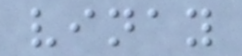vinay
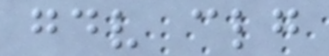gdv clg
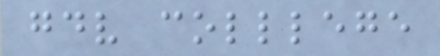gdv colllege
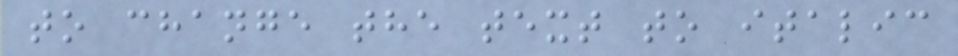to change the text to italic
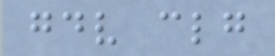gdv clg
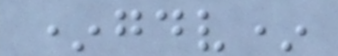*gdv*
